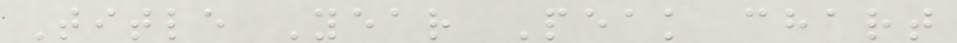Title Year Peak chart
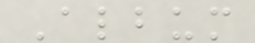Album
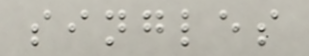singles
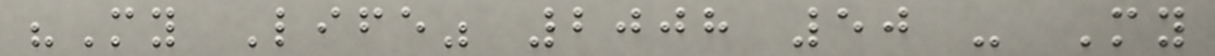"My Life" 2008 50 - My
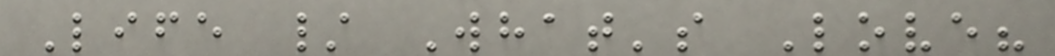Life / What's Love?
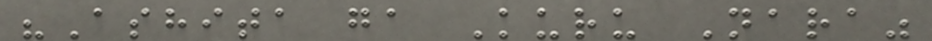"Ashita ga Kuru Nara"
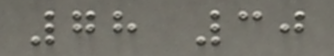78 30
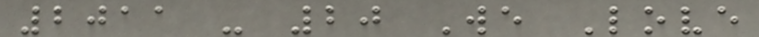2011 - 20 We Love
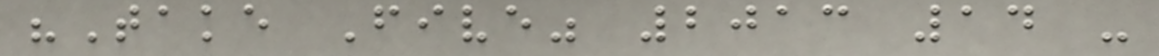"Take Five" 2013 14 -
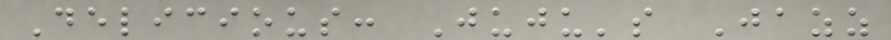Delicious: Juju's Jazz
